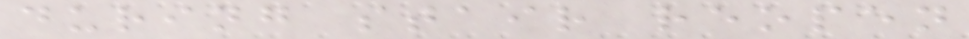during stair reopen
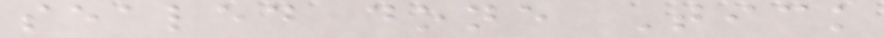sealed done Tick
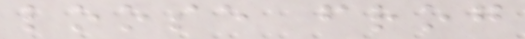loose frog
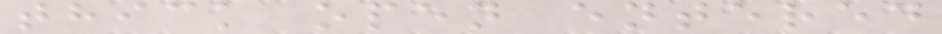thick open entered
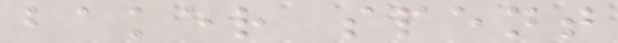baker spent
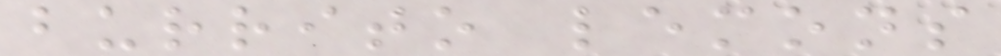burrito lemons
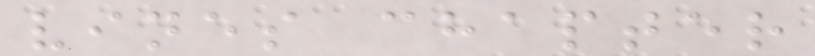vines chapter
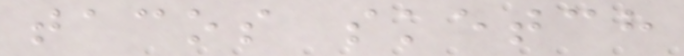tacos sketch
